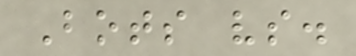Bots vs.
